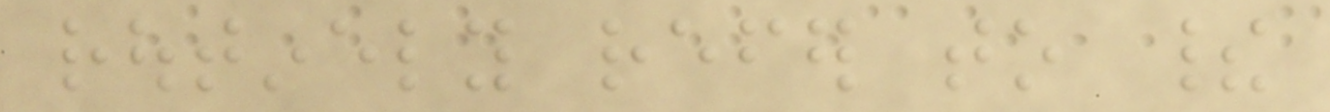routinely refer to their
